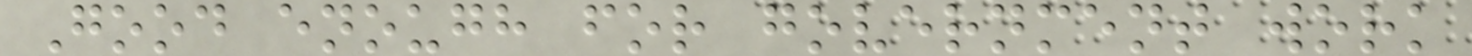Good enough for government work
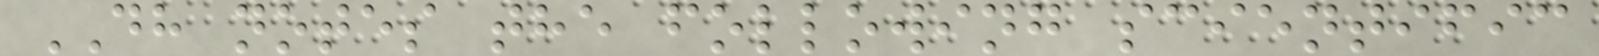DH notes the following scientific
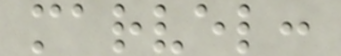marvel:
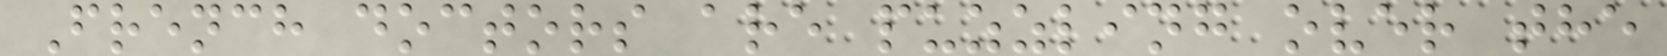French doctors are puzzling over the
